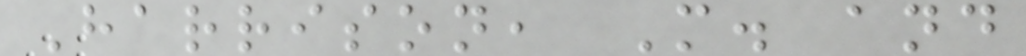Harrison, M. and
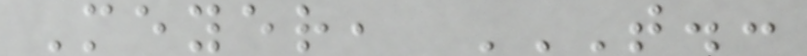Meyer, T.:
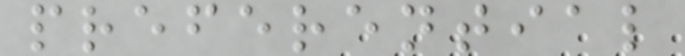preferential
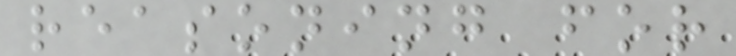reasoning for
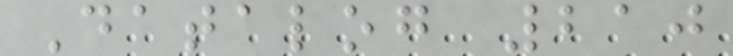Datalog 210
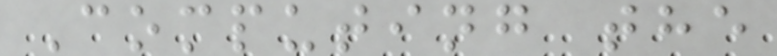Computing the
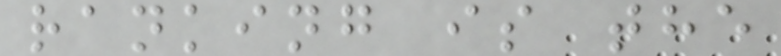ranking is the
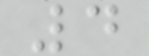4
